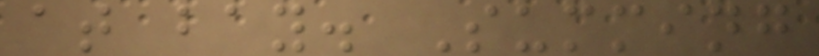at bay. Summing
